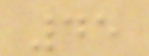45
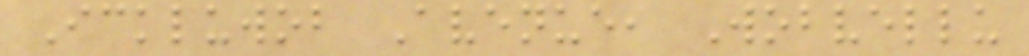Ickluwob Avenue, Wobvellu
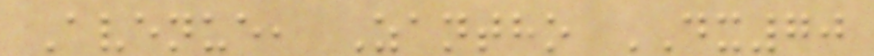Avenue, Zantho DX70
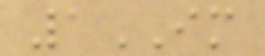1IM
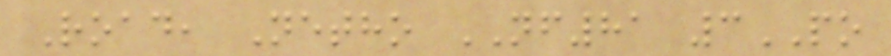Road, Netho NF81 3PO
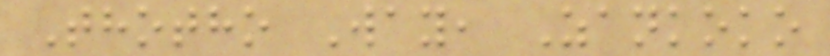Thotho Way, Zankoko
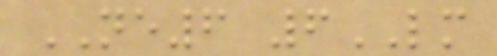NE6 6LM
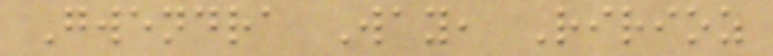Gwendra Way, Ririoz
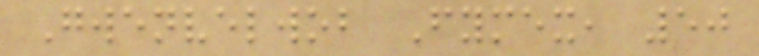Gwenvelwob Fymex, 50
